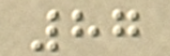87
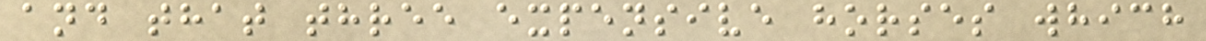and that three expensive horses which
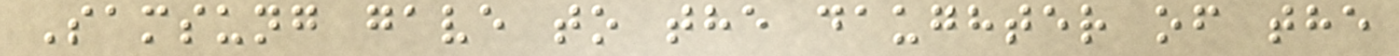Samsung gave to the daughter of the
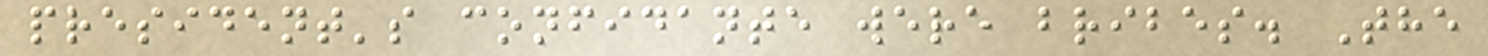president's confidante were bribes. The
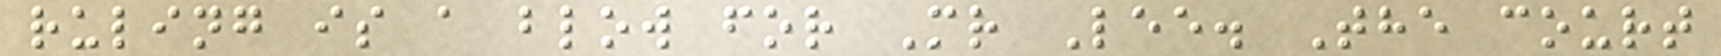ruling is a blow for Mr Lee. The court
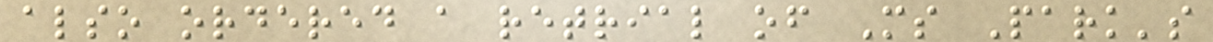also ordered a retrial of Ms Park's
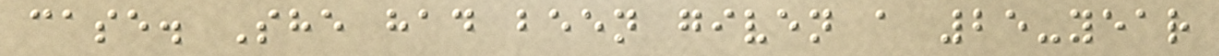case. She had been given a 25-year
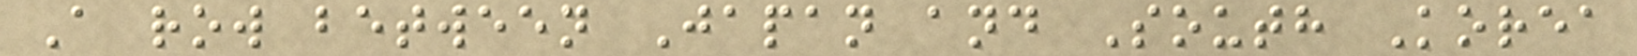A row between Japan and South Korea
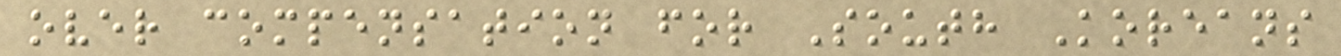over compensation for South Koreans
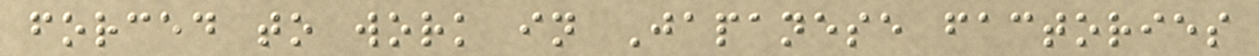forced to work in Japanese factories
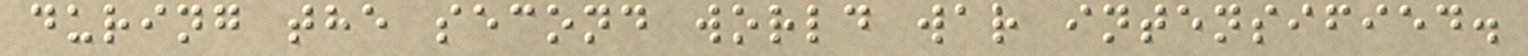during the second world war intensified.
